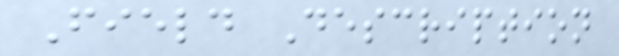Field Description
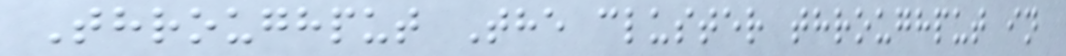Throughput The cluster throughput in
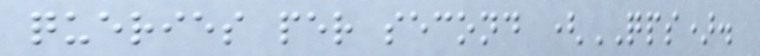queries per second (QPS).
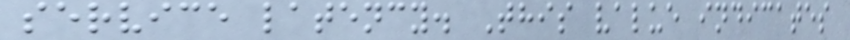service latency. This value indicates
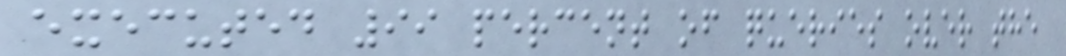executed 99 percent of queries over the
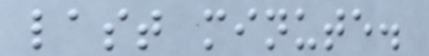last minute.
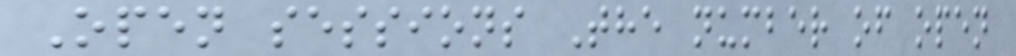Open sessions The number of open
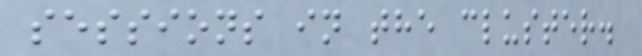sessions in the cluster.
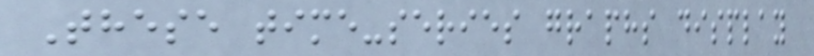These time-series graphs display
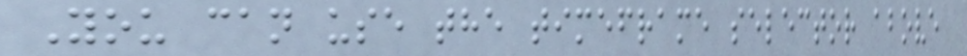You can use the timeframe selector above
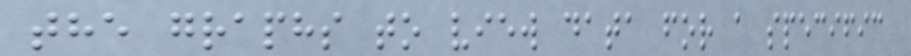the graphs to view data for a specific
